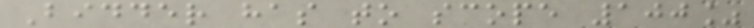Bidder has to scope 100%
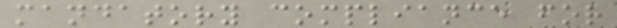mandatory compliance for
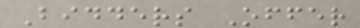Bidders Offer
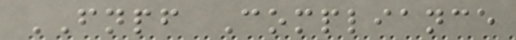FNPF Compliance
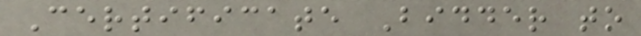Certificate Bidder to
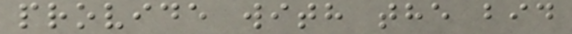provide with the bid
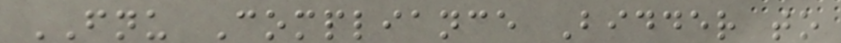FNU Compliance Bidder to
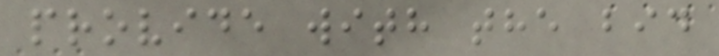provide with the bid
